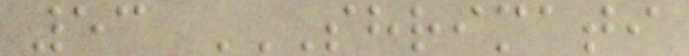53 SHRIMATI
